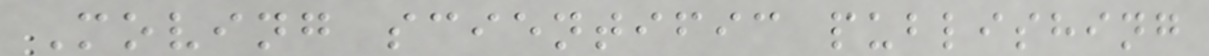Moving scientific publishing
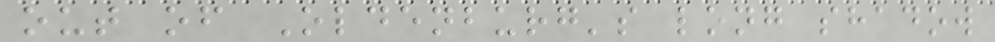out of Oldenburg's long shadow
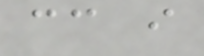cc i
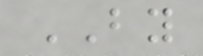BY
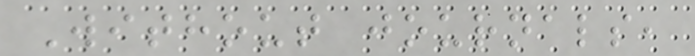Without journals,
